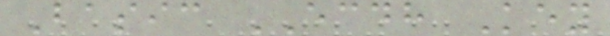Basic ECDH Key
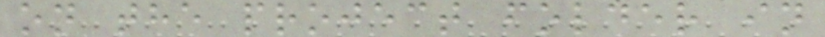on the project folder in
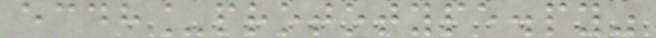ecdh_prototype.py"
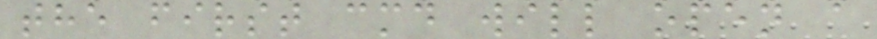the first cmd will open a
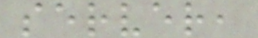server,
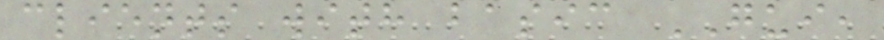clients with basic GUI,
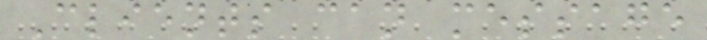Clients can message
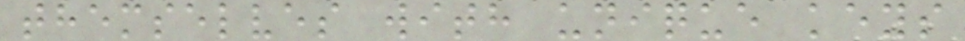themselves with unique keys
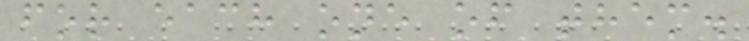for each one of them.
